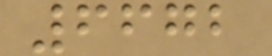6672
